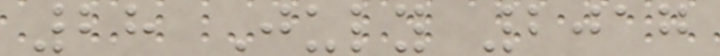28 July 2017
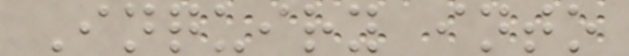Inquiry into
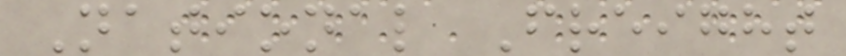National Freight
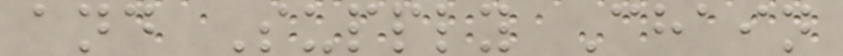and Supply Chain
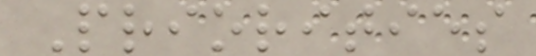Priorities
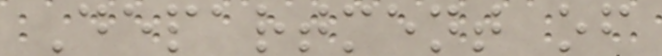Department of
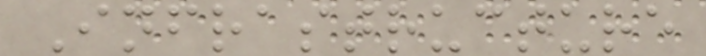Infrastructure
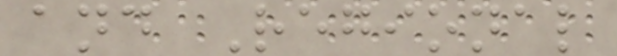and Regional
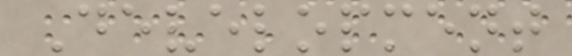Development
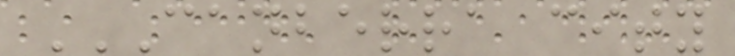CANBERRA CITY
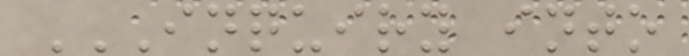INQUIRY INTO
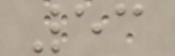53
